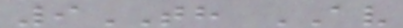9TH AV
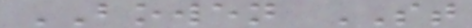BOWEN ST
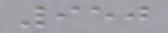950
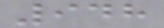948
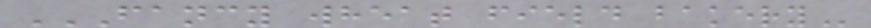FANCY WHEAT FIELD BAKERY
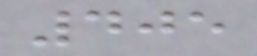405
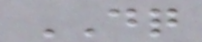DQ
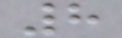8
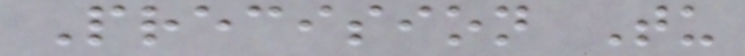Precision Tu
